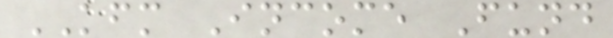KFM Income Fund
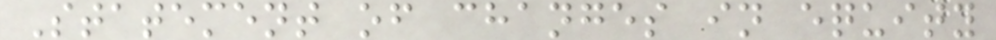Statement of changes in equity
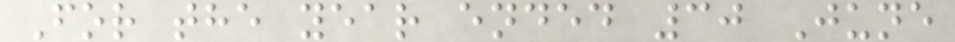For the year ended 30 June
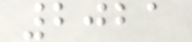2021
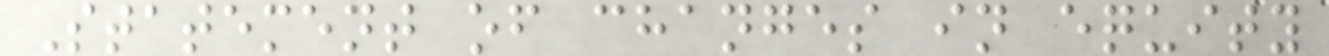Statement of changes in equity
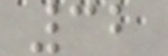32
